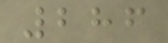286
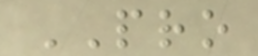PRO
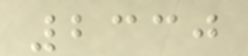2330
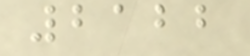2122
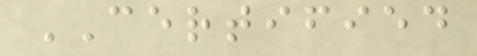CERTIFIED
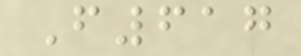F617
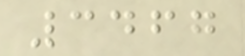3467
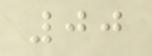00
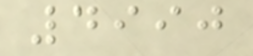4990
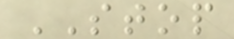STOP
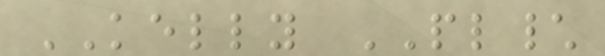KELLY PL\
